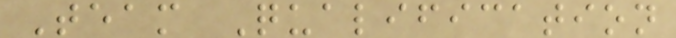Team Qualification
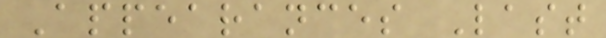Appearances Last
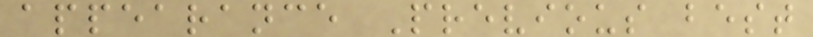appearance Previous best
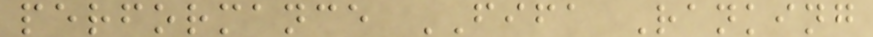performance FIFA Ranking
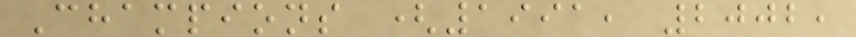Champions (1991, 2002,
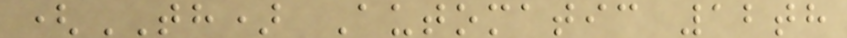(TH) Automatic 12th
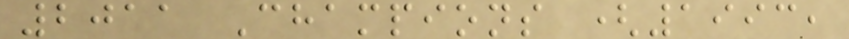2011 Champions (1993,
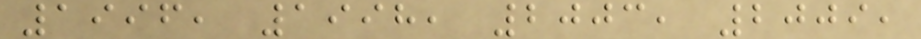1996, 1998, 2003, 2009,
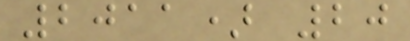2011) 20
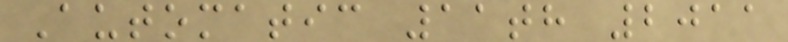Automatic 11th 2011
